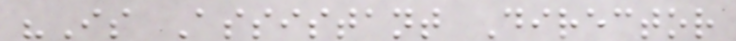"Is Assistant Director
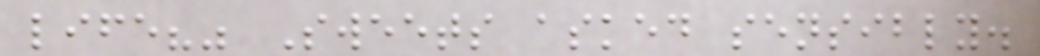life?" Sweets asked sensibly.
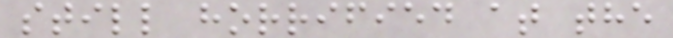still horrified at the
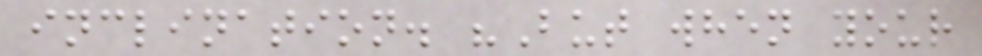inclination. "But when your
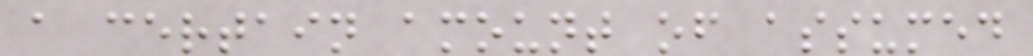a certain amount of assumed
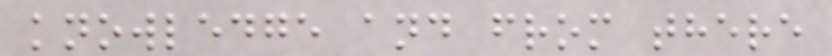knowledge and from there
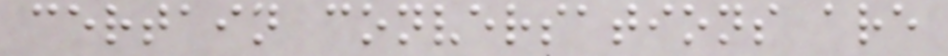certain conversations are
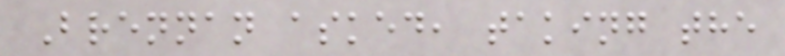Brennan asked, taking the
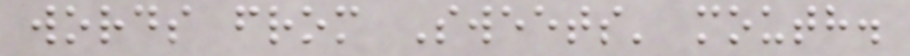words from Sweets' mouth.
